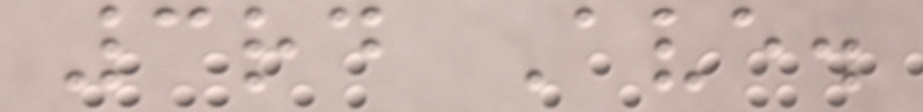3rd Ave.
